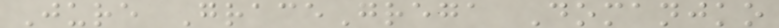Jure GraceGrega Domanjko
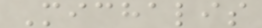Michalis
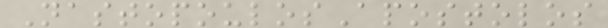NastopoulosApostolos
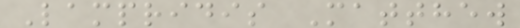Lampridis Matthew
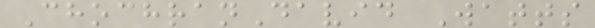ChochranDavid Watts
